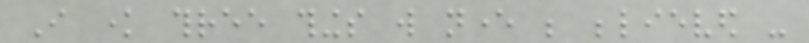I know three things will never be believed -
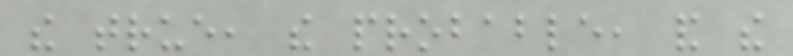the true, the probable, and the
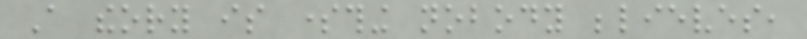A theory is something nobody believes,
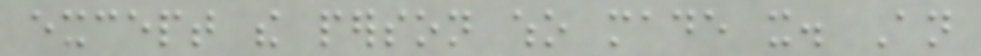except the person who made it. An
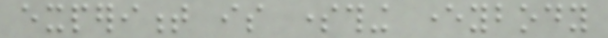experiment is something everybody
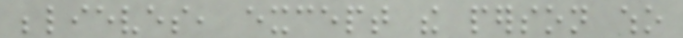believes, except the person who
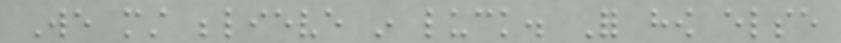We must believe in luck. For how else
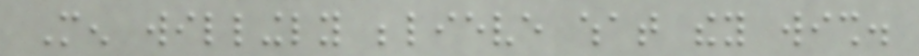Men willingly believe what they wish.
